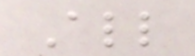All
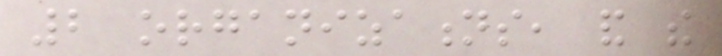2 organizations, and the
